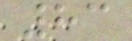83
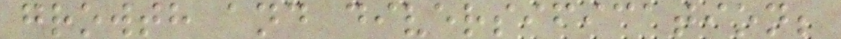growth and diversification;
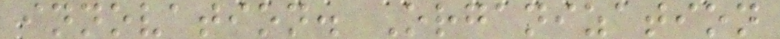innovation. Organization
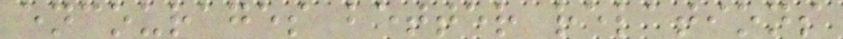encourages better relations
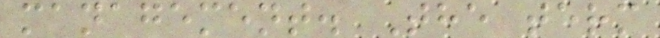management. The term
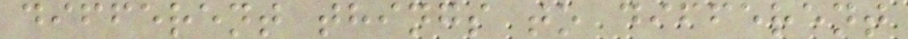different things to different
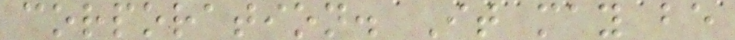corporation. It may be
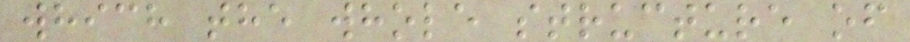which the whole structure of
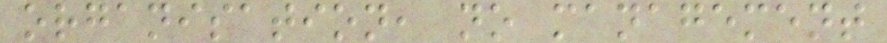organisation, no management
